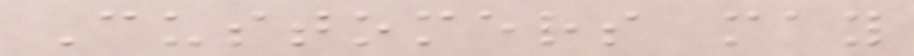Customers may
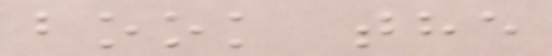book the
